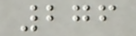276
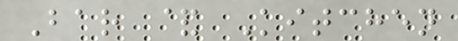Bar & Kitchen
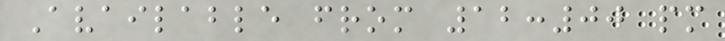Available from 12:00 pm
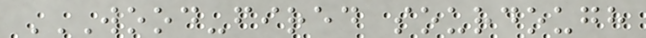WOOD-FIRED SOURDOUGH
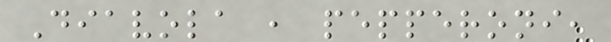Diavola , pepperoni,
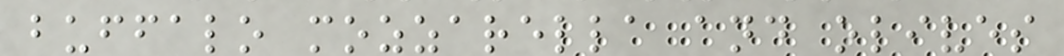buffalo mozzarella and olives
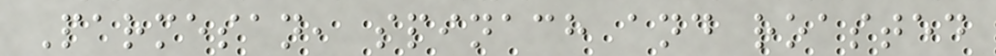Parmesan, spinach and roasted
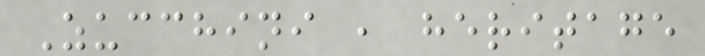Zucchini , heritage
